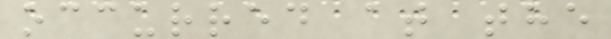occurred at the
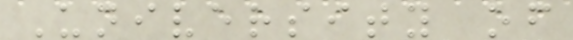University of
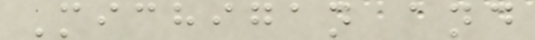Michigan and
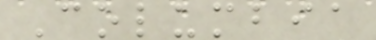Columbia
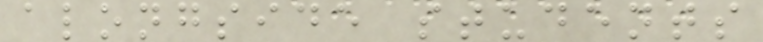alongside students
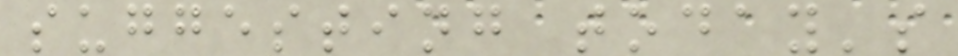suggesting today's
